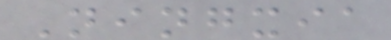Ningxia
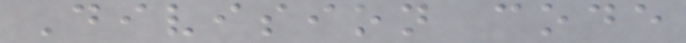Division code
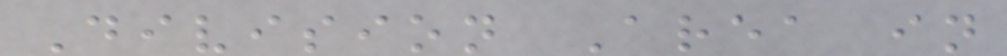Division Area in
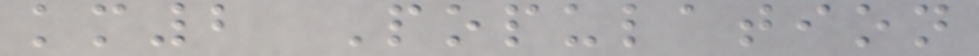km2 Population
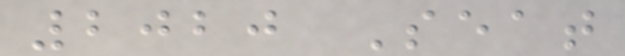2020 Seat
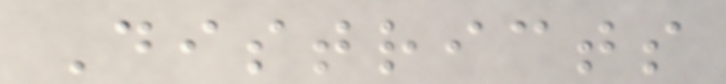Districts
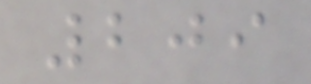209
